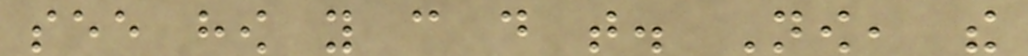see how you can do that. Now, the
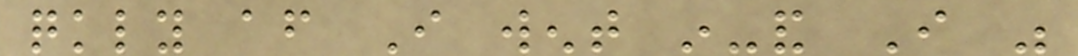quickly after I went in-and I was
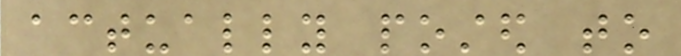actually posted to
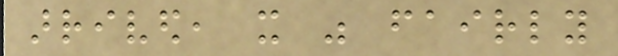arrived, it was fairly
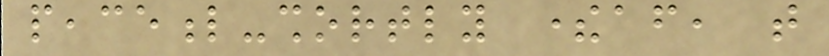peaceful-shortly thereafter, that
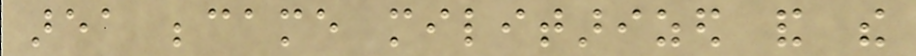area became militarized and the
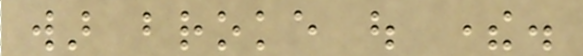war broke out there.
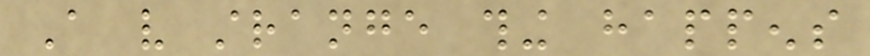A very strange thing happens
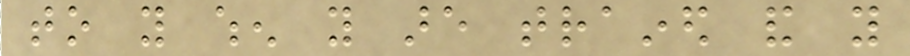to you when you are trained and you
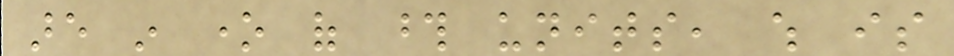are in one of those units, which is
